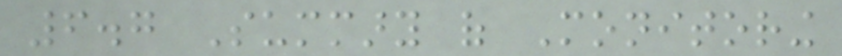6.7 Summary of Monitoring
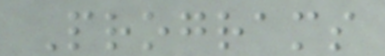Programs
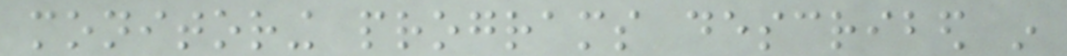monitoring programs described in
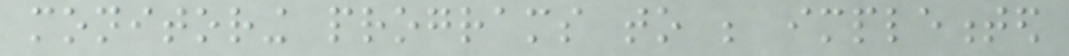monitoring programs to be implemented
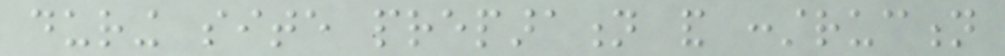during site preparation and construction
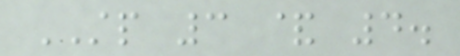STP 3 & 4.
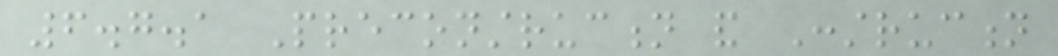6.7.1 Preconstruction and Construction
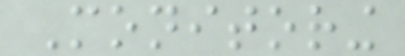Monitoring
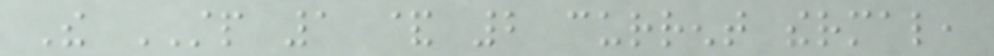The STP 1 & 2 current thermal,
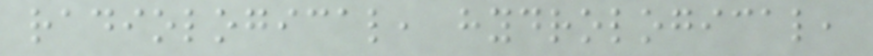radiological, hydrological,
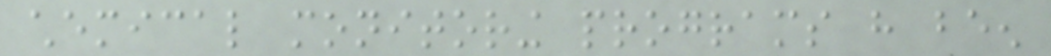chemical monitoring programs have been
